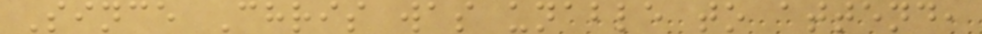Since Chris was unable to attend,
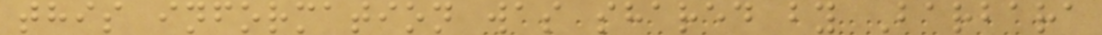this information was shared by Barbara
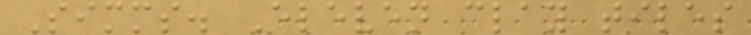Simms. Eleven clay tiles
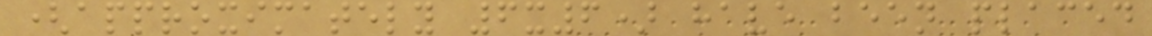(approximately 6x6) have been placed
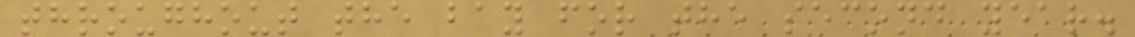throughout the bay for the second year.
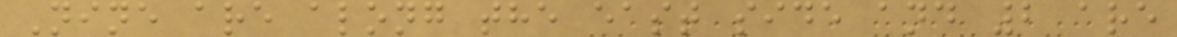Nine are along the east side and 2 are
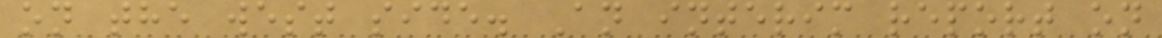on the west side. An interim report on
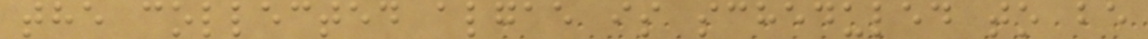the collected algae is scheduled to be
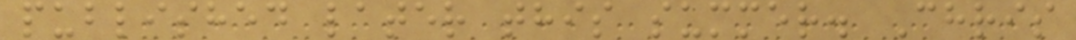published later this summer. Chris
